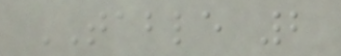TABLE 2
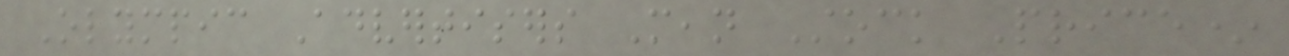Olympic Advertisers Mean Stock Price*
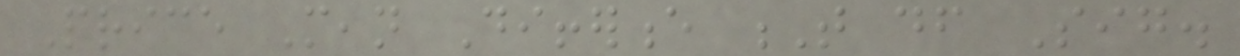Price Mean Difference T df Sig.
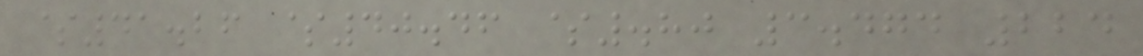$41.26 $40.46 $.80 3.474 224
